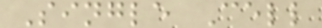Single Cell
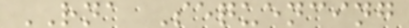RNA Sequencing
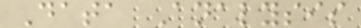Data Analysis
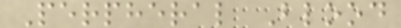Perpheral Blood
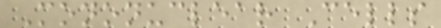Mononuclear Cells
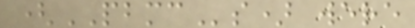(PBMCs) were
